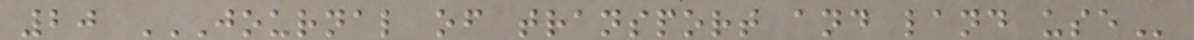20 JOURNAL OF TRANSPORT AND LAND USE
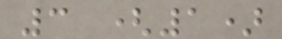3 (1)
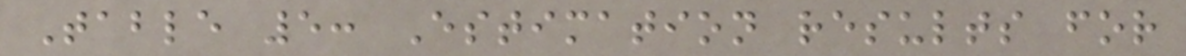Table 5: Estimation results for
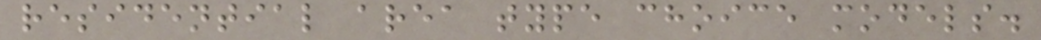residential area type choice models.
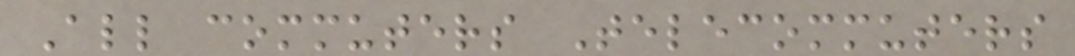All commuters Telecommuters
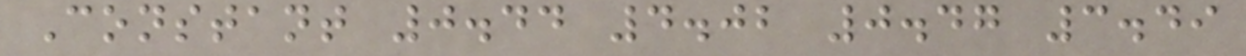Constant 0.44 4.02 0.47 3.49
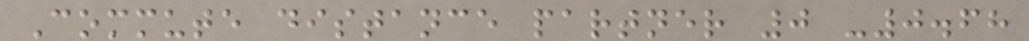Commute distance partner 0 -0.68
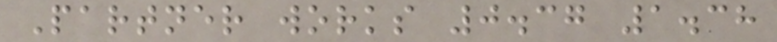Partner works 0.37 1.38
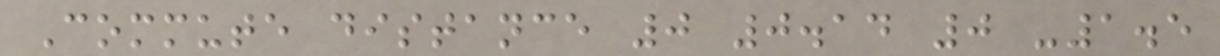Commute distance 0 0.14 0 -1.5
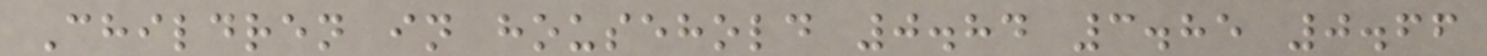Children in household 0.84 3.85 0.66
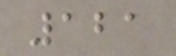121
